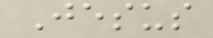Jesus
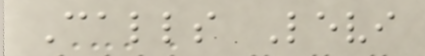Calls Levi
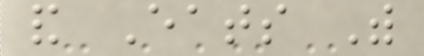and Eats With
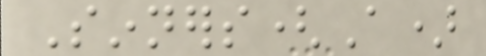Sinners(A)
